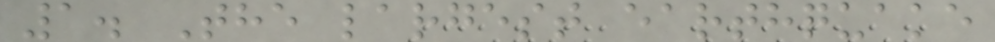1. The largest earthquake
